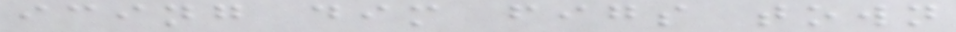icing dim figs town
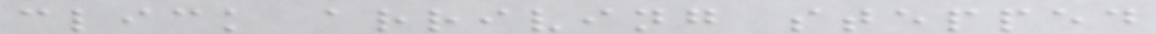click arriving stepped
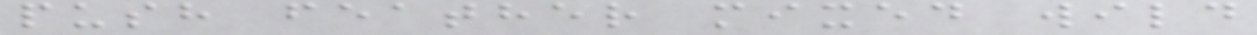push feather mixed wild
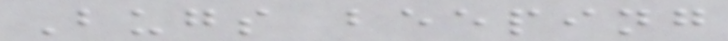Bugs beeping
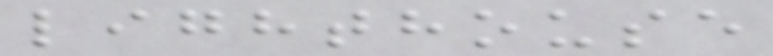lighthouse
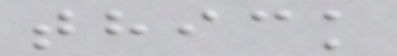thick
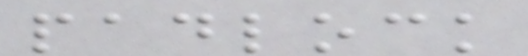padlock
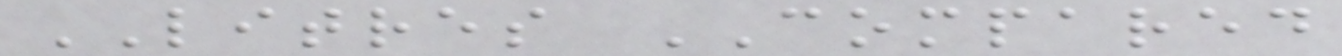LITRES COMPARED
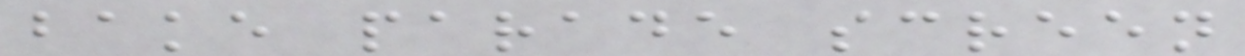bake parade screen
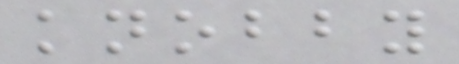knobby
